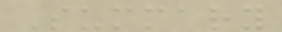Summary
